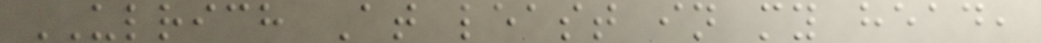ULRICH At least in my head,
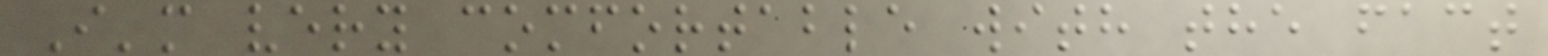I'm very comfortable with the fact
